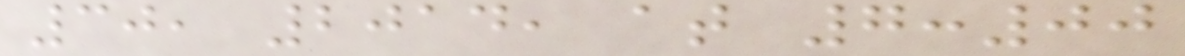30, 2014, at 7:00
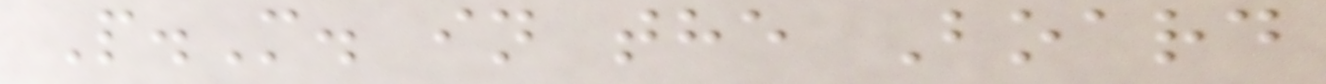P.M. in the Board
